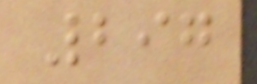297
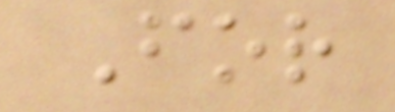For
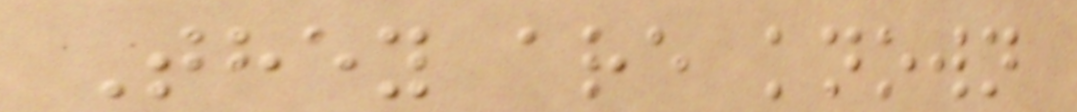They are known
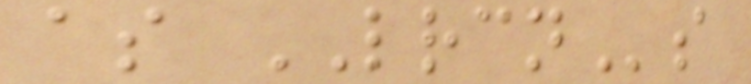as LRCNs
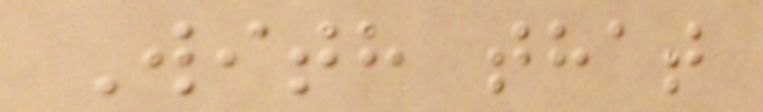With that
